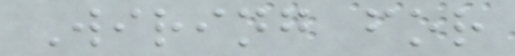Wiring for
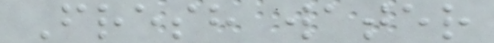Fresh water
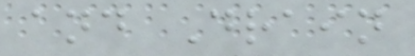and Drain
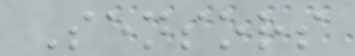Sensors
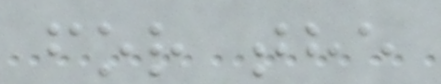for the
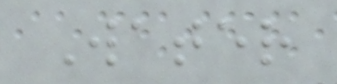Water
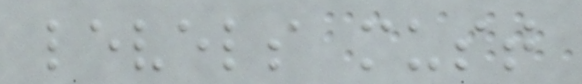levels must
